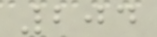204
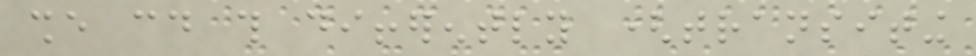she could this differently (transiting
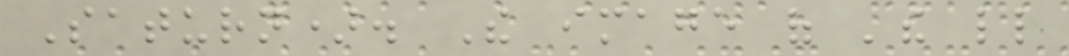Saturn). The image of 'the little
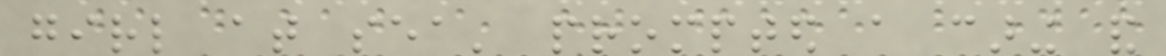girl at sea' prompted a caring and
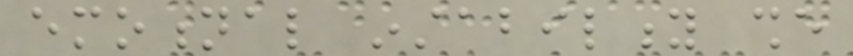emotional instability she
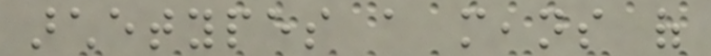archetypes a means of
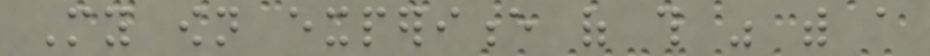My own experience of this was with a
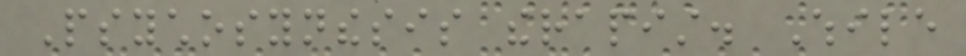Psychosynthesis therapist. While
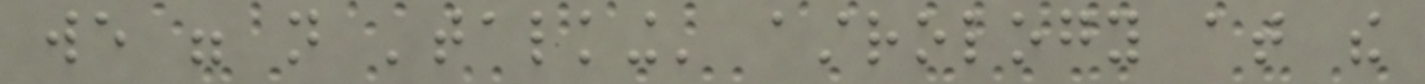we were not 'talking' astrology at the
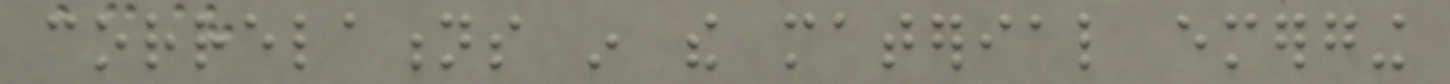correlations in the material emerging
